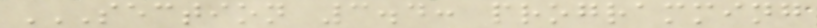SECTION 3.4: PROGRAMMING
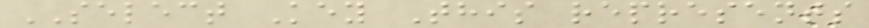SELECT Key This represents
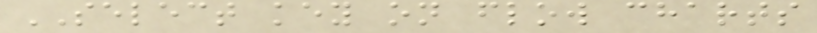SELECT key on flow charts
